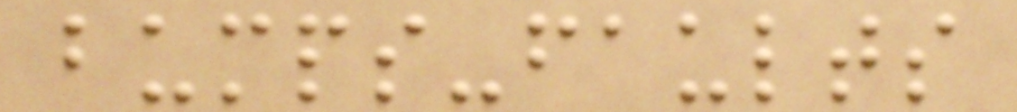bumps-faults
